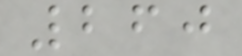260
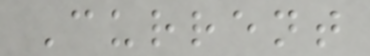Current
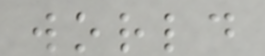world
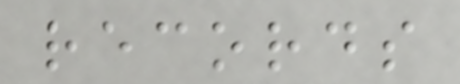records
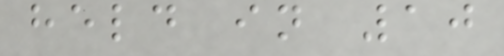held in 10
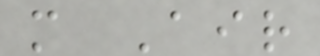m Air
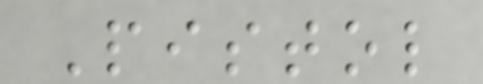Pistol
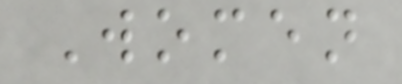Women
